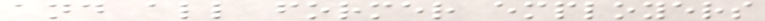and all former employers
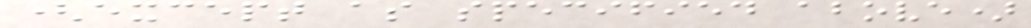(except as specified above)
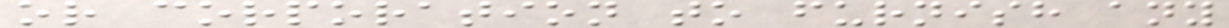or corporation to furnish any
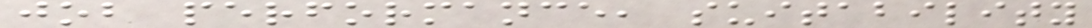job performance, suitability
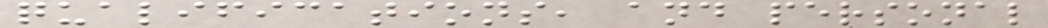qualifications, and personal
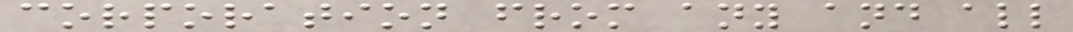corporation from any and all
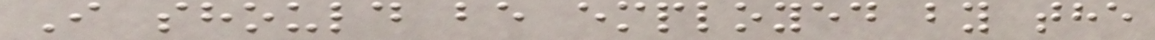I should be employed by the
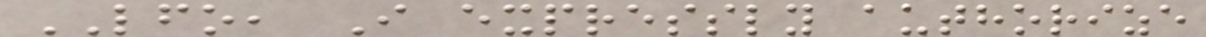LFO, I expressly authorize
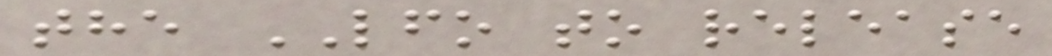the LFO to release
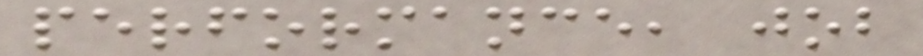performance, job
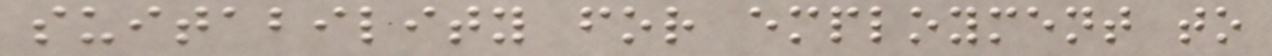suitability for employment to
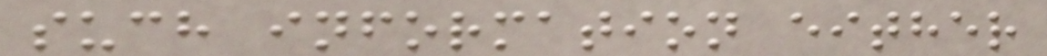such information either
